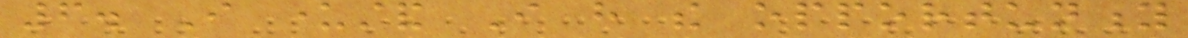6. I understand I have the opportunity
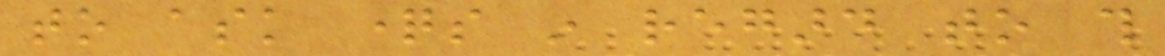to ask questions in regard to this
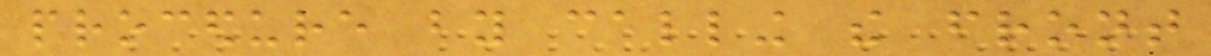procedure by calling the front
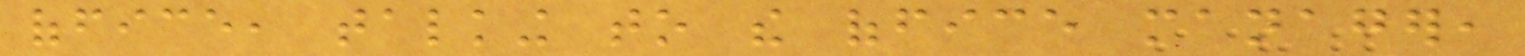office, talking to the office manager,
